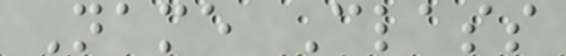Name Class
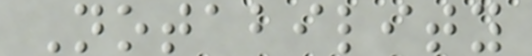Notability
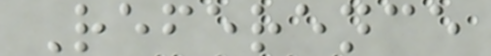Reference
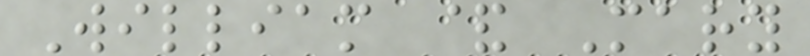William & Mary
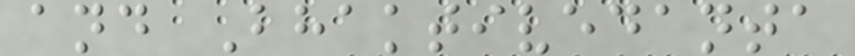and Bhaktivedanta
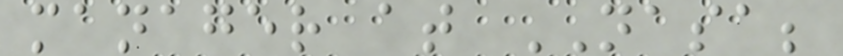manager at NASA;
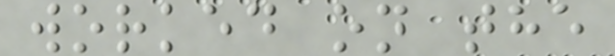worked on the
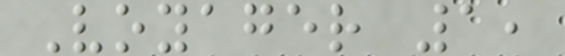Voyager 1,
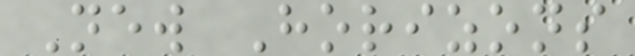New Horizons
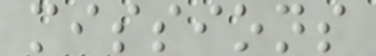missions
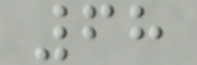68
